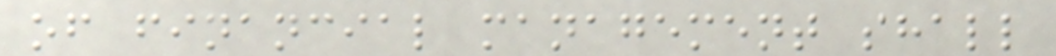of financial management shall
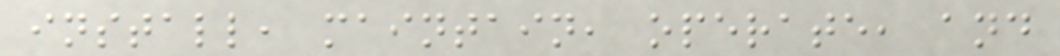install, maintain, operate, and
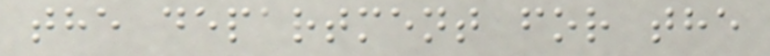the department for the
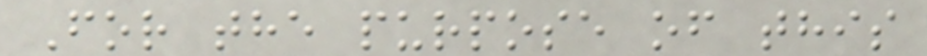For the purpose of this
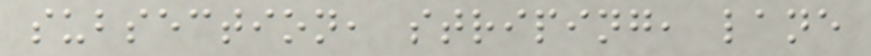subsection, striping, lane
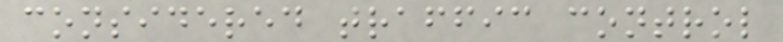considered traffic control
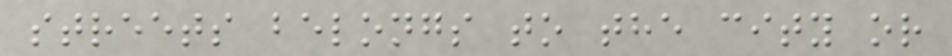streets belongs to the city or
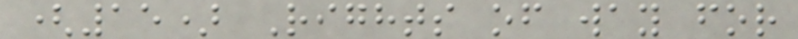(15) Rights of way for
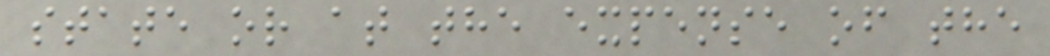state or at the expense of the
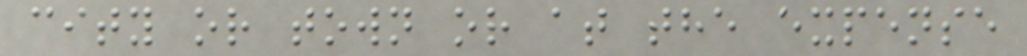city or town or at the expense
